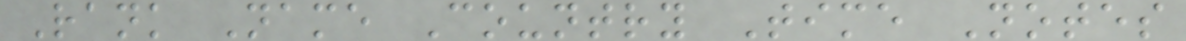Rank Name Country Time Notes
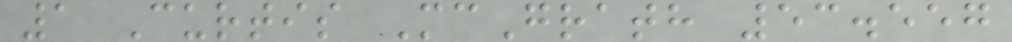1 Curtis McGrath 53.557
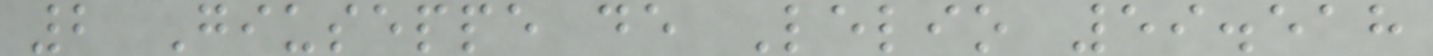2 Giuseppe de Lelio 59.518
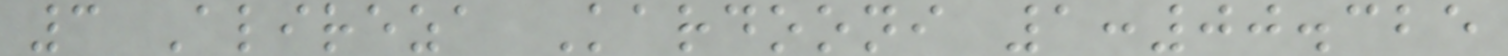3 Alireza Kardooni 1:00.325
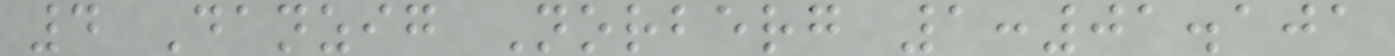4 Danzig Norberg 1:01.101
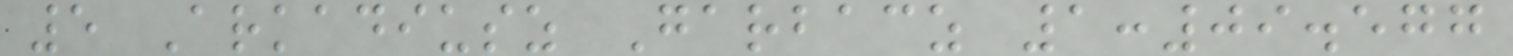5 Arkadiusz Garbacz 1:09.577
